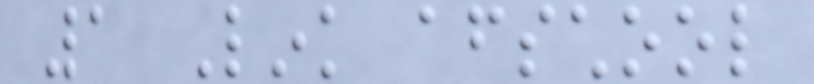1 Link afterschool
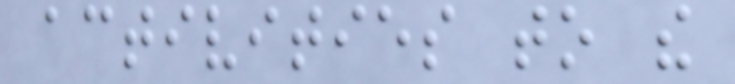activities to the
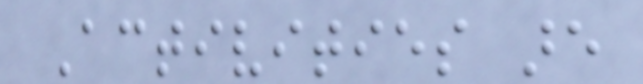Activities are
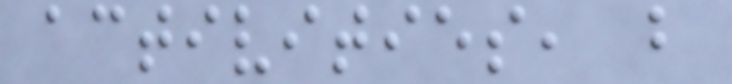activities, but
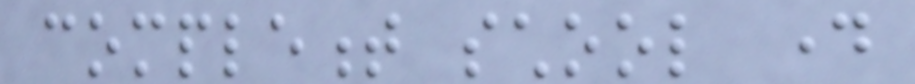complement school day
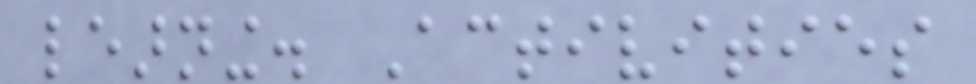learning. Activities
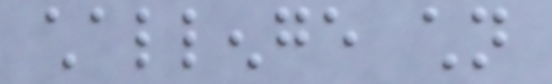challenge children
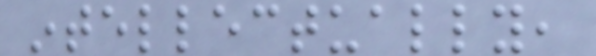intellectually,
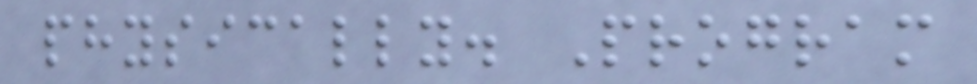physically. Program
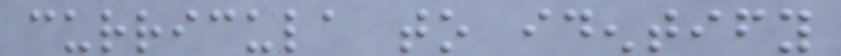curricula to identify
